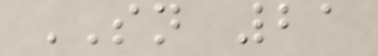SN 21
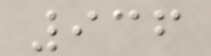936
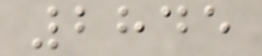2845
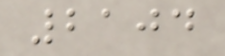2104
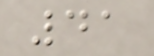41
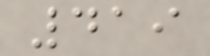419
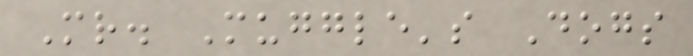Mr. Muggle's Dogs
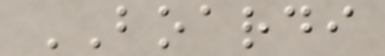BOARDI
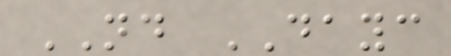ND DAYC
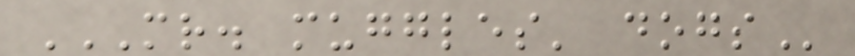MR. MUGGLES' DOGS
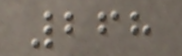268
